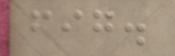fig.
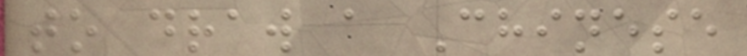to draw a Chinese
